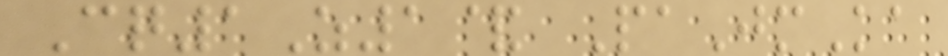Cq1Z1& PaJmKa
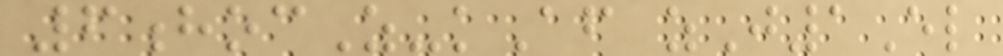6hocZ-kAf zJ1El
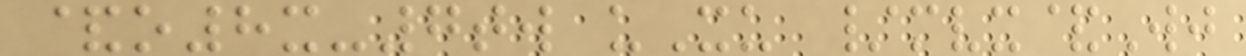&o8x-7tw uXu /mvx&Wj
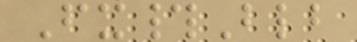Fx#Blb
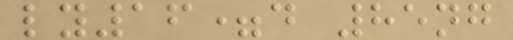ly16=d 85ng
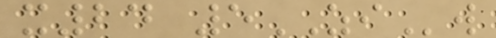x24 5ZIw
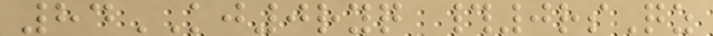84KJ0ryq #0rsQz
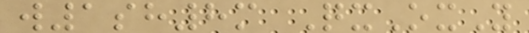w1sh8m QxOxY
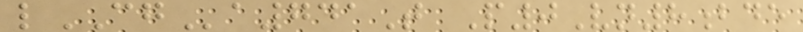lCGa741T P0Vn8bde
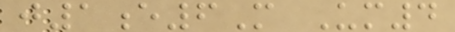j1e6M Um4
